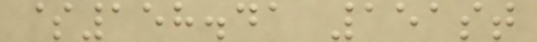$158.41 151st
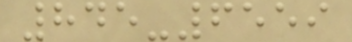845-6559
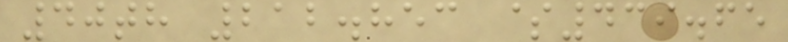40th 212.853 $439.65
